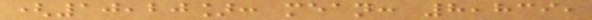(10,20]: mean: 8,839,
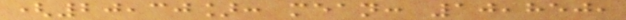(20,30]: mean: 10,850,
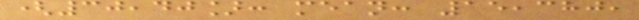(30,40]: mean: 15,380,
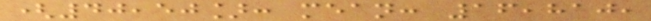(40,50]: mean: 16,810,
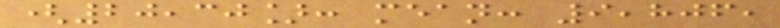(20,30]: mean: 9,806,
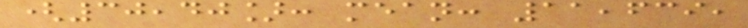(30,40]: mean: 11,639,
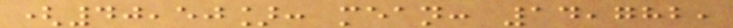(40,50]: mean: 14,782,
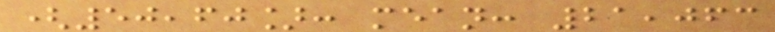(50,60]: mean: 21,063
